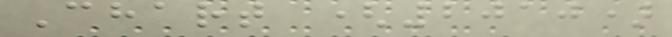Chart (2010)
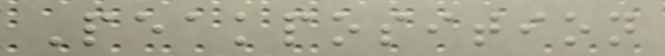Peakposition
